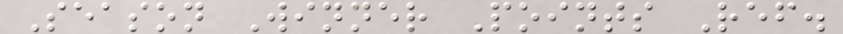Season Winner Points Ref.
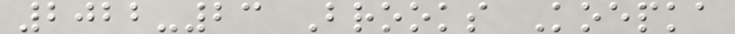2022-23 Brooks Koepka
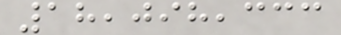18,098,333
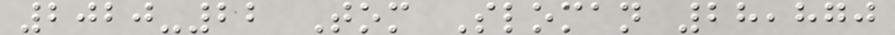2020-22 Tom Sloman 28,870
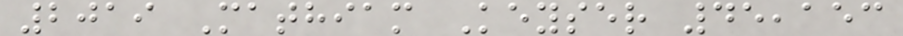2019 Mathiam Keyser 45,153
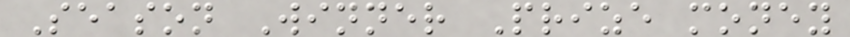Season Winner Prize money
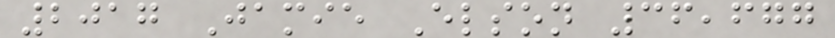2017 Jamie Elson 36,677
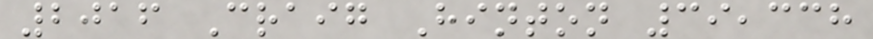2016 Craig Hinton 39,338
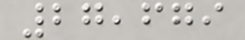27,679
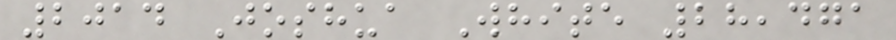2014 Joshua White 28,471
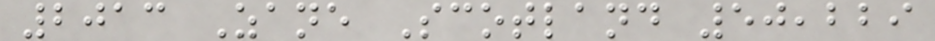2013 Zane Scotland 50,229
